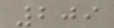209
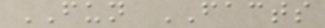FUN FACTS
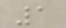1
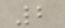2
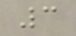3
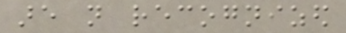are not recognized
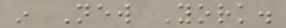in New York.
